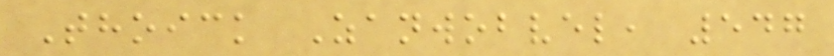Thoick Zanwobvel, 547
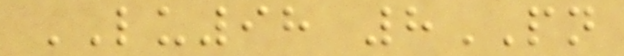LU98 8PN
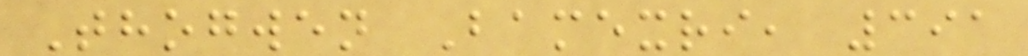Thogwen Bamexri, 391
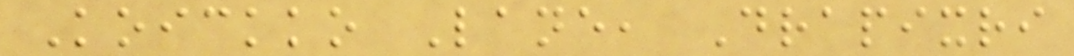Koickko Lane, Drapixri
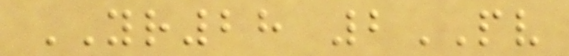YR28 2PV
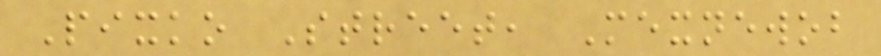Pixko Street, Mexnewob
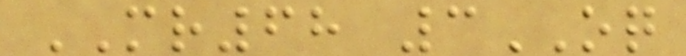MR68 3OQ
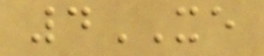4XE
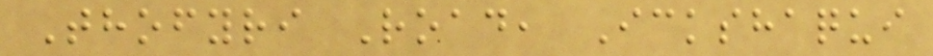Thofyri Road, Ickshaqui
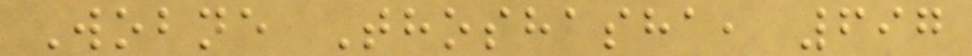Wobne Thoshasha, 697
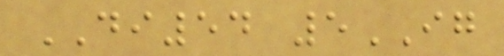DI54 5IG
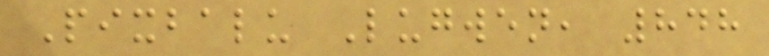Pixbalu Lugwen, 848
